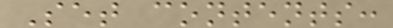Set contents:
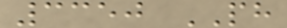3350 PH
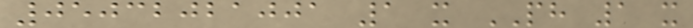05032021001 1 x PH 1 x
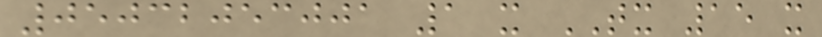05032053001 1 x TX 15 x
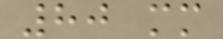80 mm
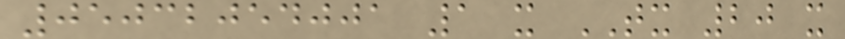05032054001 1 x TX 20 x
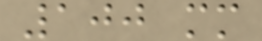100 mm
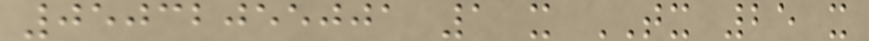05032055001 1 x TX 25 x
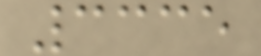3335
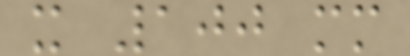x 100 mm
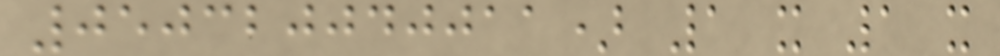050320040011) 1 x 1 x
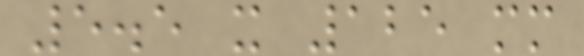5.5 x 125 mm
